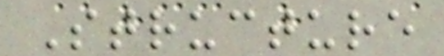Structure
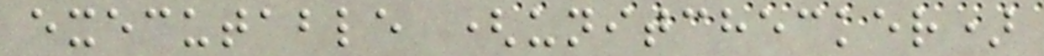executable (unitchecker)
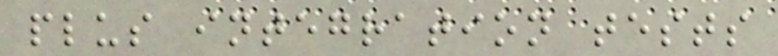plus integration tests
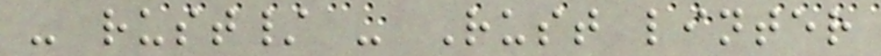- rust/ - Rust linter
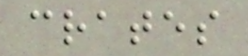crates
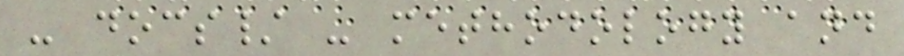- docs/ - methodology and
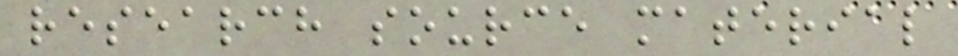research source material
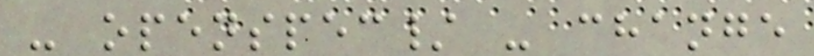- openspec/ - change
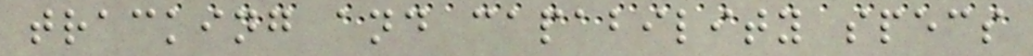tracking and capability specs
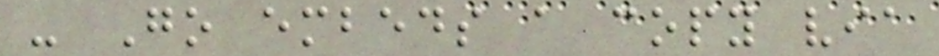- Go embeds a copy via
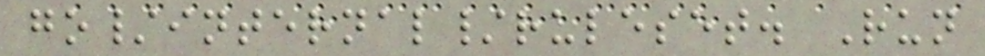go/internal/ruleset. Run
